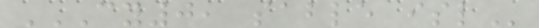CY0, SABLE ISL
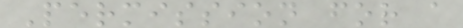Permission for a
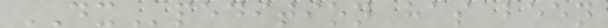DXpedition has been
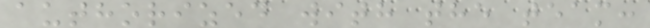authorized with the team:
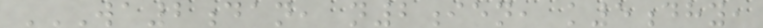WA2DAN, N2IEN, K5DHY,
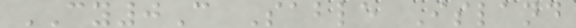CY0C Sable Island
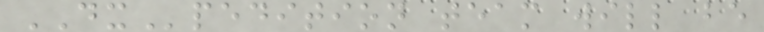DXpedition team will be
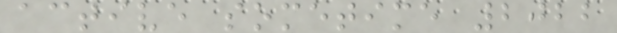active sometime 2022
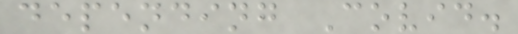depending Covid.
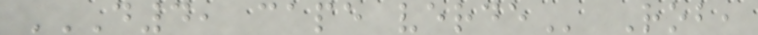D4, CAPE VERDE Rob,
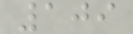109
